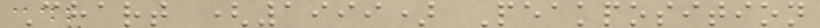Chart (1999) Peakposition
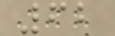62
